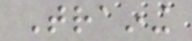Training
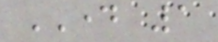DAY 1
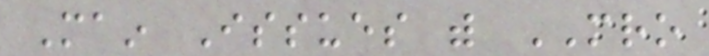Main Issues with MRO
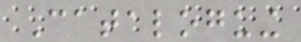Cataloguing
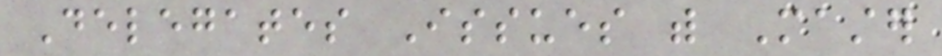Delegates Issues with Master
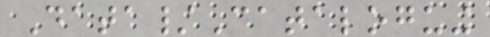Data/Cataloguing
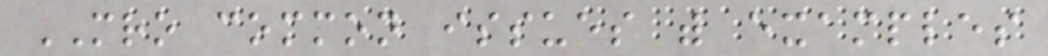MRO common issues with examples
